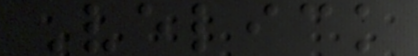Velick
